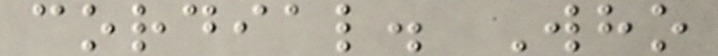cordial. Who
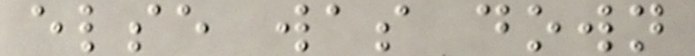else was down
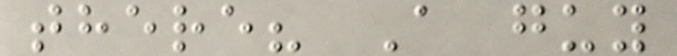there? A guy
